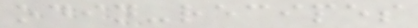odin-recipes
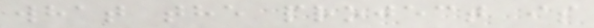what the project is
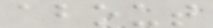about
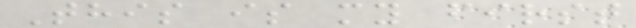This is my first
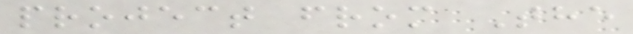project from The
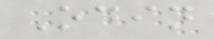Odin
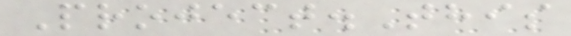Project.This
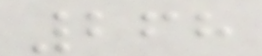268
